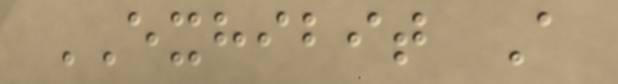EXHIBIT A
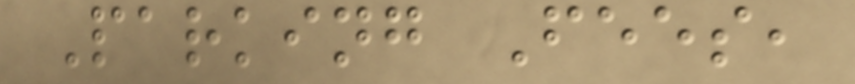Parking Fees,
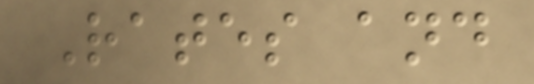Rates and
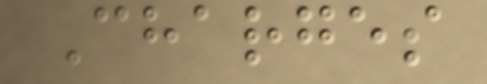Charges
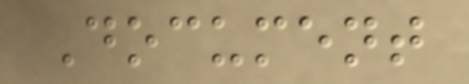Document
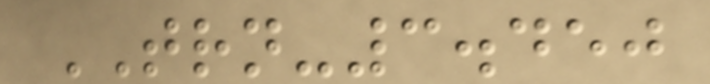TRN-3.450
